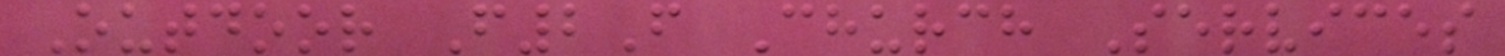Outdoor F2F Church Services
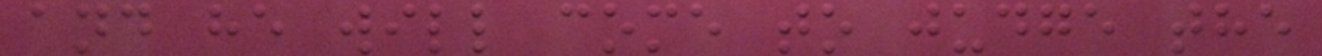and he will come to judge the
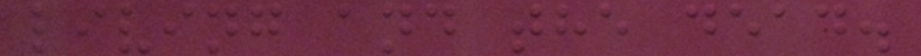living and the dead.
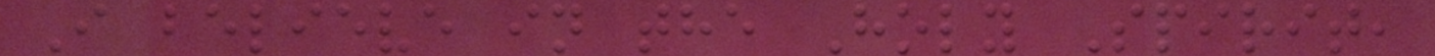I believe in the Holy Spirit,
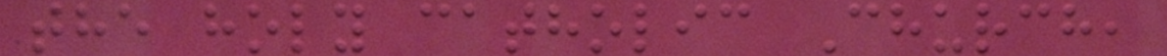the holy catholic Church,
